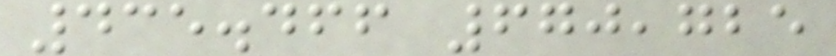435.466 670,725
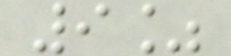9%
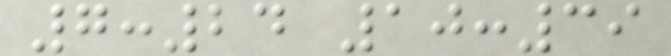7:24 10:39
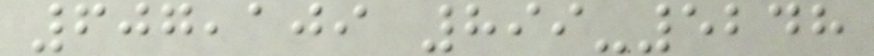607,109 899-5248
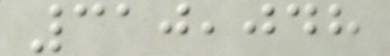310,048
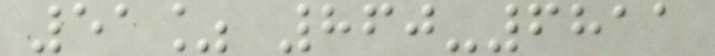51% 860-6811
